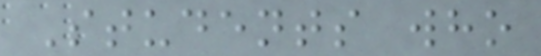Students who
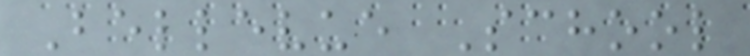Bellevue School
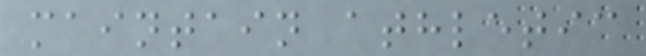maintain athletic
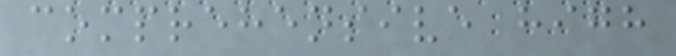comprehensive high
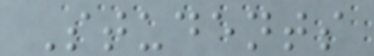Students
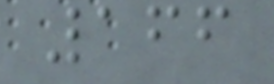166
